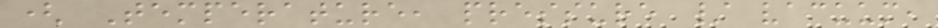( Temperature, pressure / vacuum,
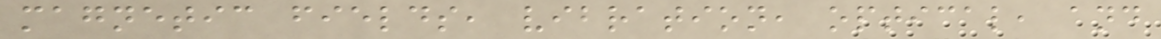magnetic fields, vibration, optical, and
